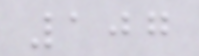107
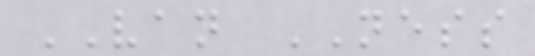VAN NESS
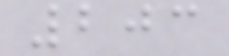203
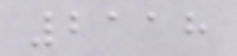2118
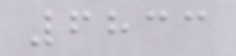6833
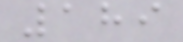189
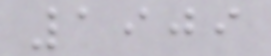1909
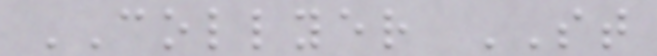COLLYER ST
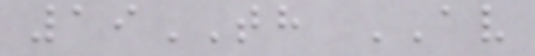19TH AV
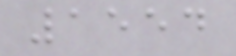1554
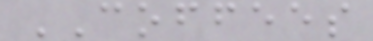COFFEES
